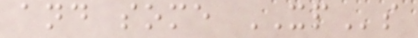and some XPs
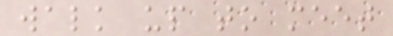walk up to meet
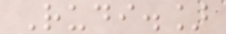Rudi.]
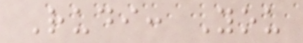Rudi: You
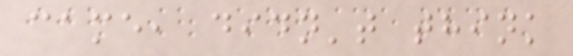came, didn't think
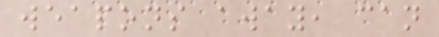weapons away, can
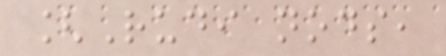[Rudi nods,
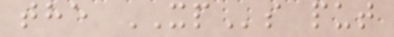the XPs put
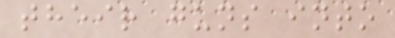their guns into
